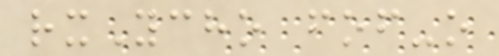rxYcho fof-o
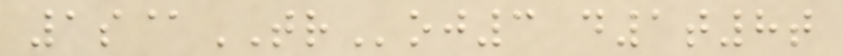1s@TRoj3 d1t8t
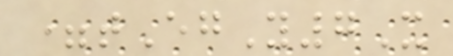=tEgY7X
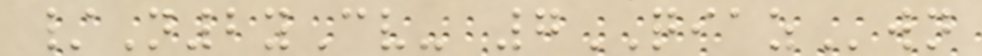/N2yCv- 7QIAZwn
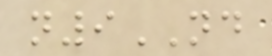n9ND
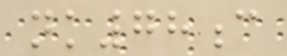nk78c
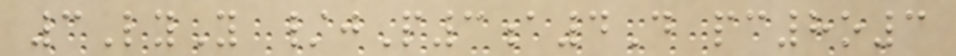3LyY /jP3a4D pc8o3
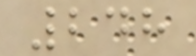248
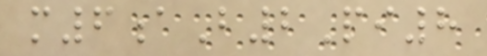m6aB2Pi8
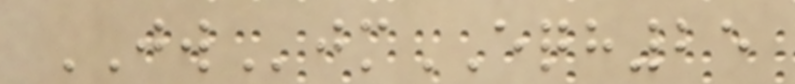JWjmEQH25
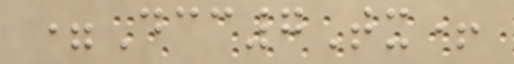=Dcc7Tx+
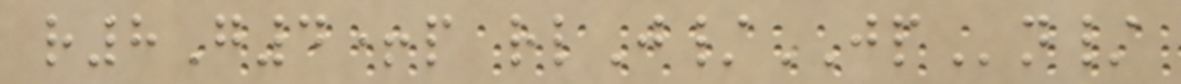r8G4+p rlJ/JPn/
